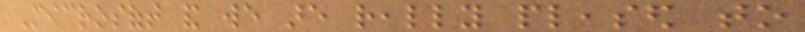Microsoft and we are really pleased to
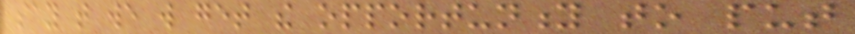say that we will get the opportunity to put
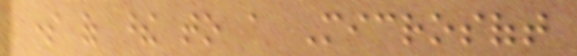some of these to a Microsoft
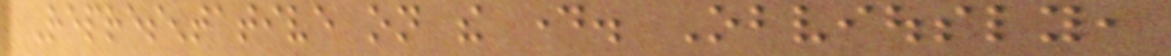Representative on the day. Obviously,
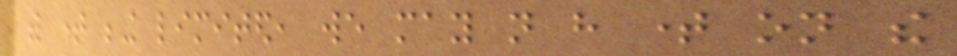with time being limited, we may not have time on the
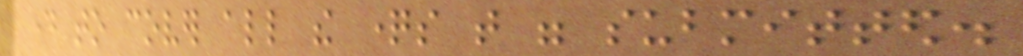day to cover all the questions that were submitted.
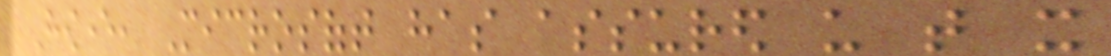However, Microsoft has assured us that it
